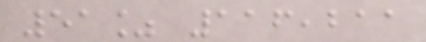51% 116,211
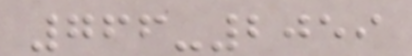766-2059
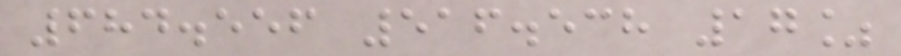684.556 516.538 17%
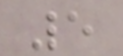5
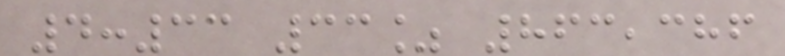4:33 33% 863,386
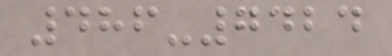486-7424
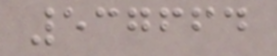537664
